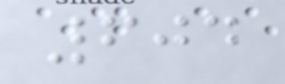604
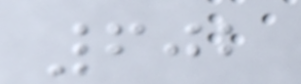602
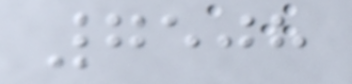7508
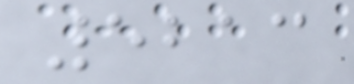5213
